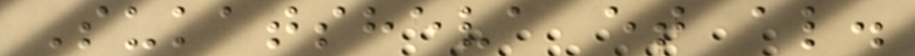Sukatsheva et al.
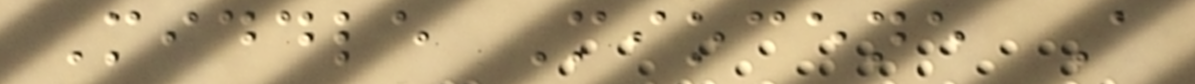Middle Miocene A
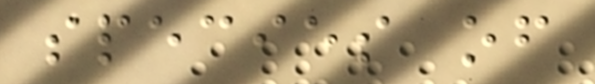species of
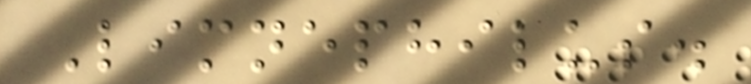Limnephilus.
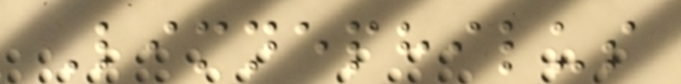Limnephilus
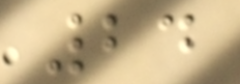24
